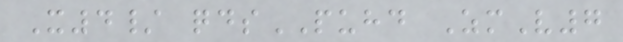X4/ qdsPUHD ZmV7
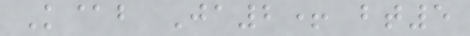K@b Ja2+ bt5
